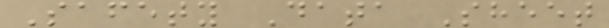Safety Data Sheet
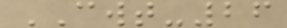CWT-26
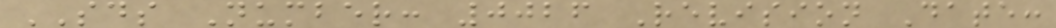SDS Number: 0026 Revision Date:
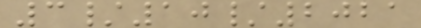3/10/2021
